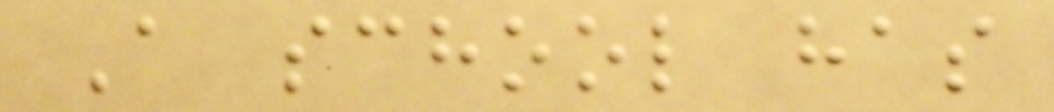A school has
